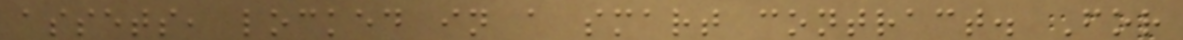assets, locked in a smart contract. For
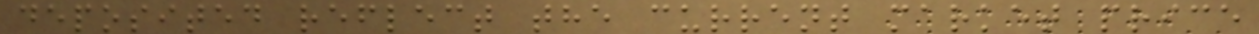deposited reflect the current market price
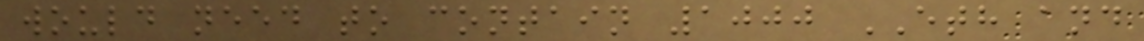would need to contain 1000 ETH and
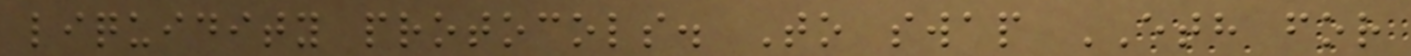liquidity protocols. To swap ETH for
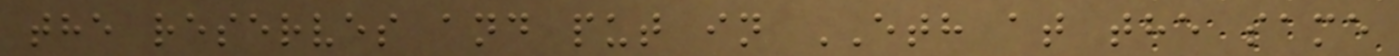the reserves and put in ETH at the same
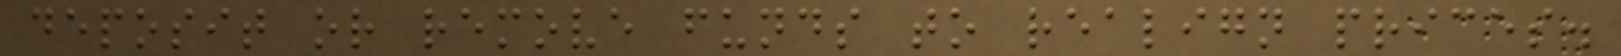deposit or remove funds to realign prices.
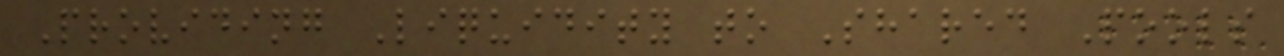Providing Liquidity to Shared Pools
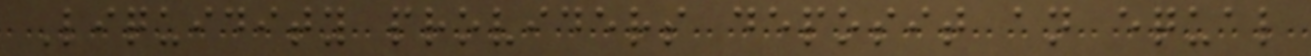Liquidity providers deposit an equal
